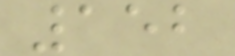152
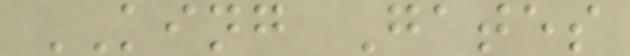KING Gates
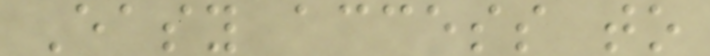Easy access to
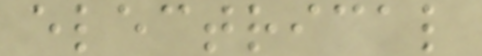electrical
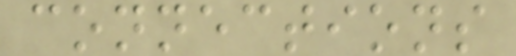connections
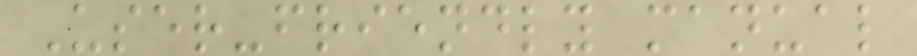User-friendly manual
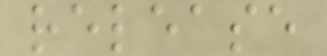release
